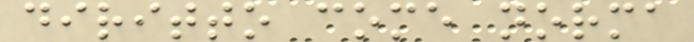diritto come norma
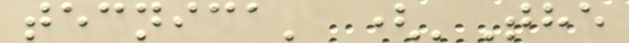tecnica' ('The
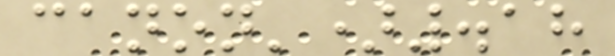canon').18
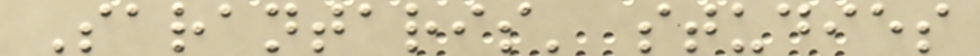Sarantaris' studies
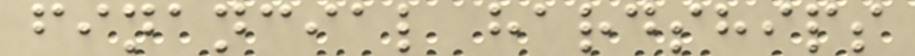financial hardships
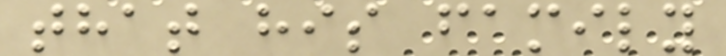that his family
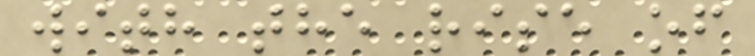with the rise of
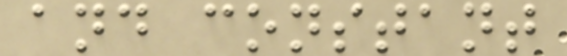and constant
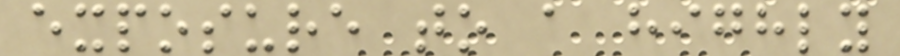exposure to a highly
